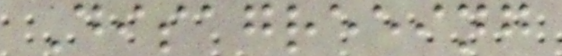Disagreeing
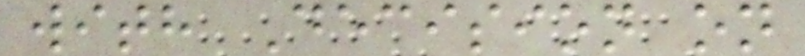with Decision on
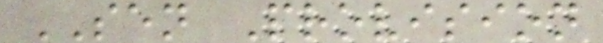SEN Provision
